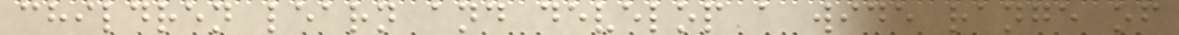children learn and develop a wide range of
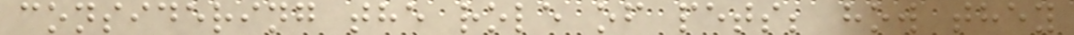considering the role of pets; how they
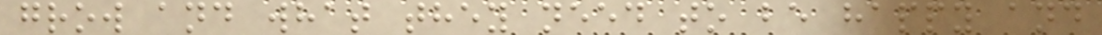grow and what they need to be happy and
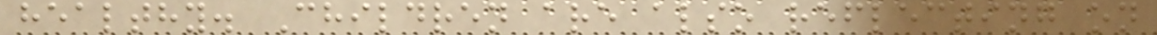healthy. Children are also reflecting on
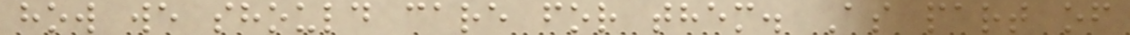how we should care for them. As part of
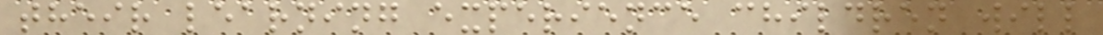their learning experience children will
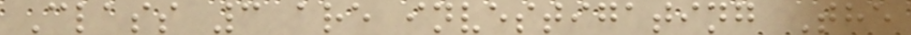Class 3 are investigating The
